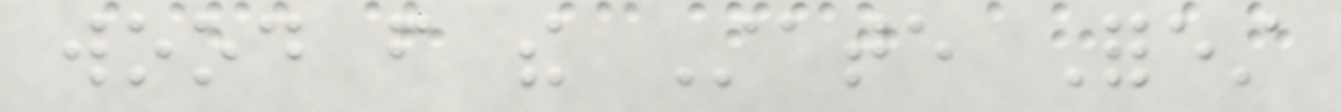wood from the State Forest
